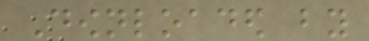Downloaded by
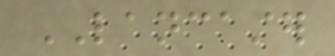LANCASTER
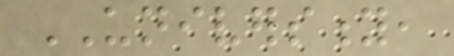UNIVERSITY,
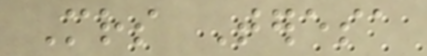Mrs Teresa
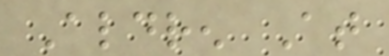Aldren At
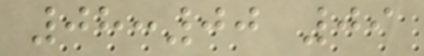08:00 09
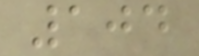104
